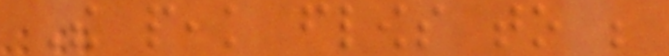The peak flows to be
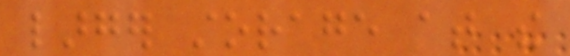larger storage at the
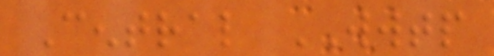Central WWTP
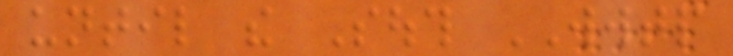until the South WWTP
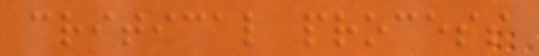critical process
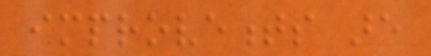improvements are
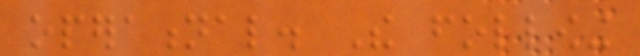operational. The following
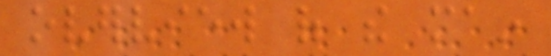overview of the main
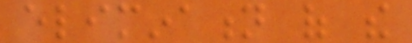elimination of the
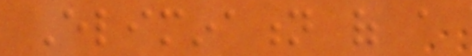Elimination of a
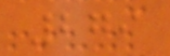279
